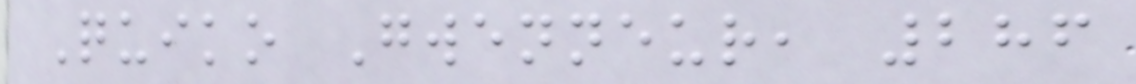Quiko Gwenneur, 286
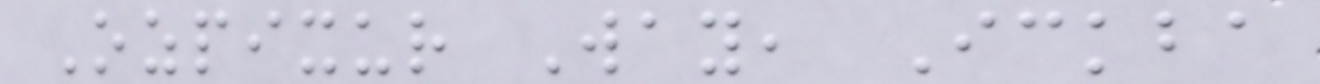Ozpixur Way, Ickba
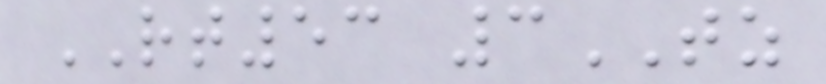RT53 3TZ
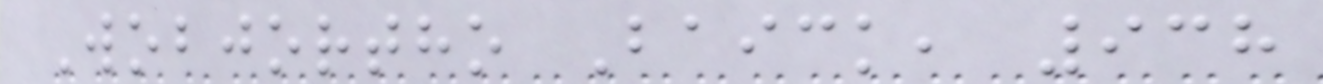Wobjortho Baick, 938
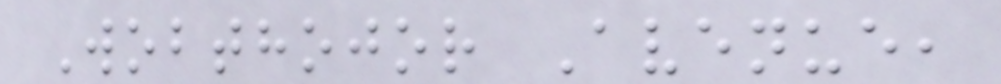Wobthojor Avenue,
